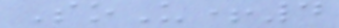SoU+4
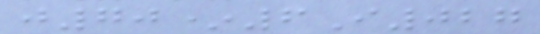j70*6I027
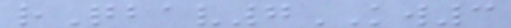rQbav7KW3
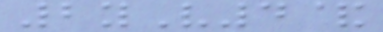2yV4&
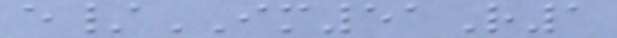e/IM51R1
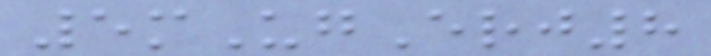5mUgErj8
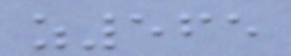z565
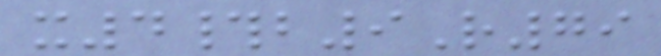x4#b9R79
